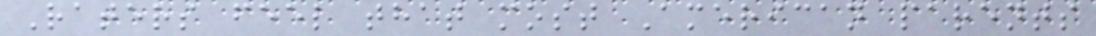Raters feel that most American parents
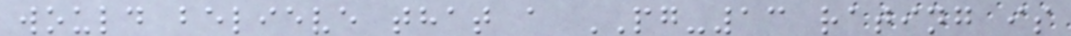would believe that a PG-13 rating is
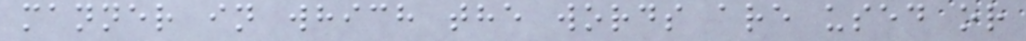manner in which the words are used or
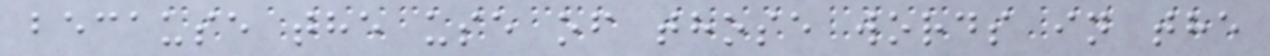because the use of those words in the
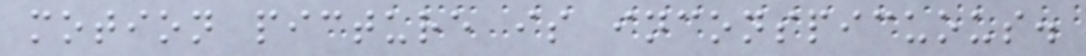motion picture is inconspicuous.
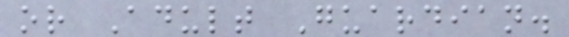or Adult Guardian.
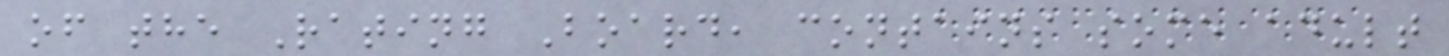of the Rating Board, contains some adult
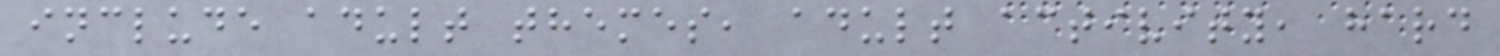include adult themes, adult activity, hard
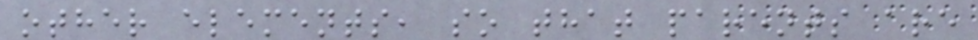other elements, so that parents are
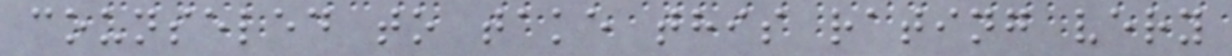counseled to take this rating very
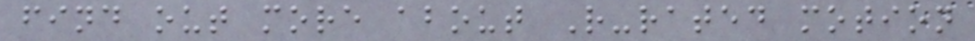find out more about R-rated motion
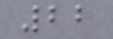22
